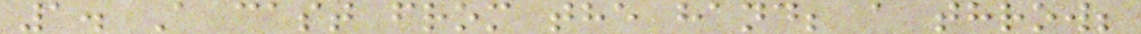1. A cast from the hand; a throw;
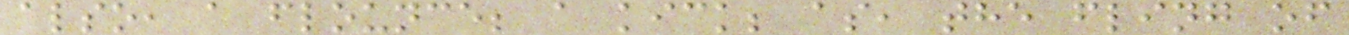also, a flounce; a kick; as, the fling of
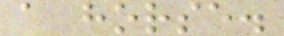a horse.
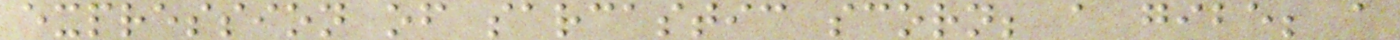expression of sarcastic scorn; a gibe; a
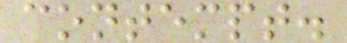contempt.
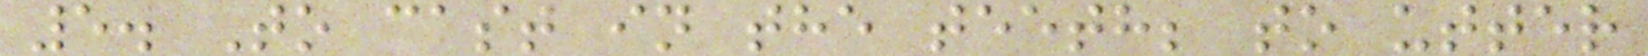5. To cast in the teeth; to utter
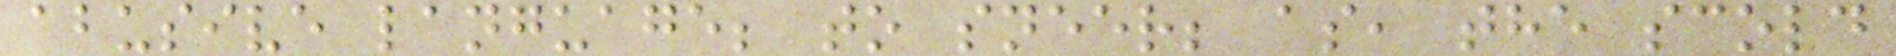abusive language; to sneer; as, the scold
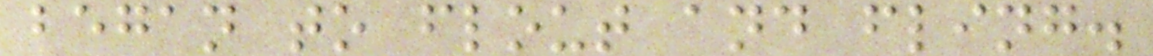began to flout and fling.
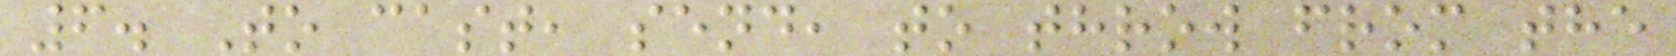6. To cast, send, to throw from the
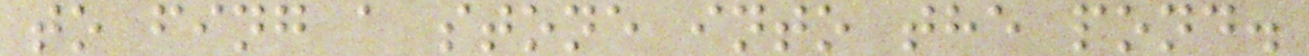to fing a stone into the pond.
